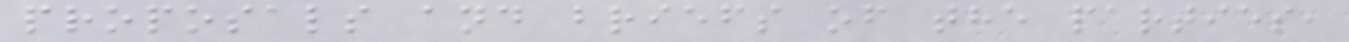proposals and briefs of the parties,
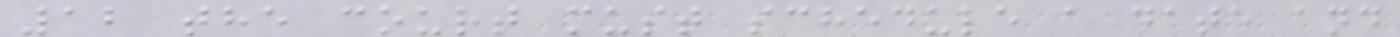12 the court must schedule a date and
